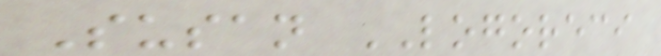Susan LOGORECI
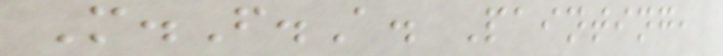M.F.A. Painting,
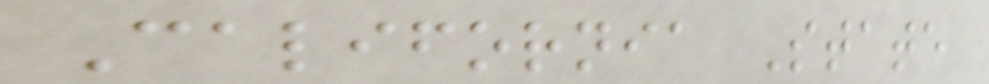California State
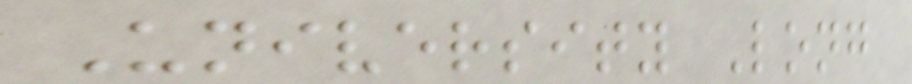University Long
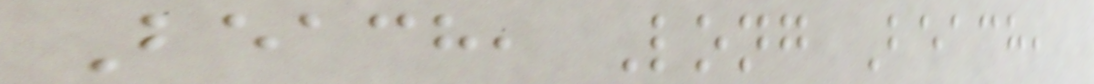Beach, Long Beach,
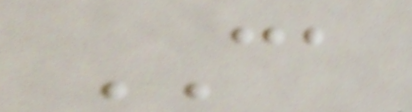CA
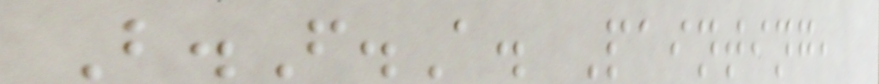B.F.A. Painting,
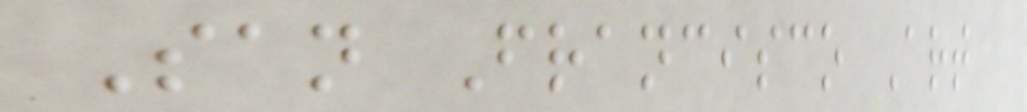San Francisco Art
